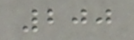200
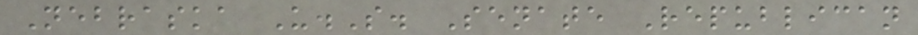Nebraska U.S. Senate Republican
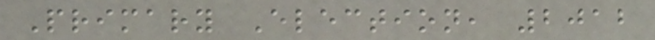Primary Election, 2012
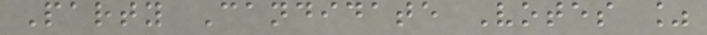Party Candidate Votes %
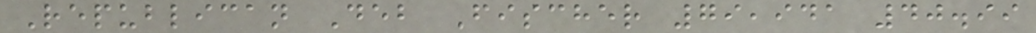Republican Deb Fischer 79,941 40.99
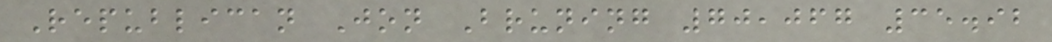Republican Jon Bruning 70,067 35.92
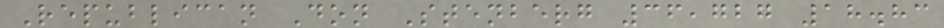Republican Don Stenberg 36,727 18.83
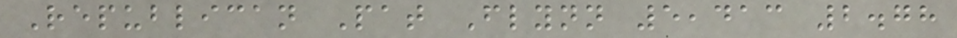Republican Pat Flynn 5,413 2.78
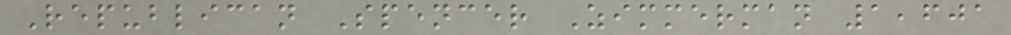Republican Spencer Zimmerman 1,601
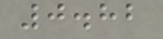0.82
